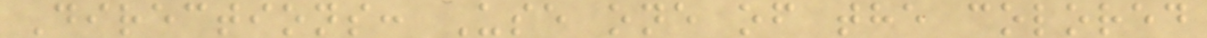Directions: Use one of the colored
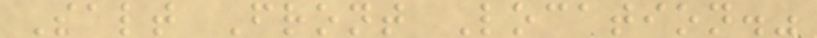Salt Front Location."
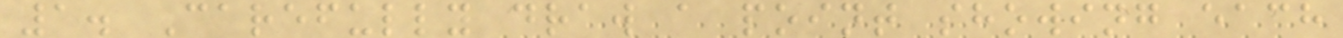1. Carefully draw a point showing each
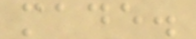made.
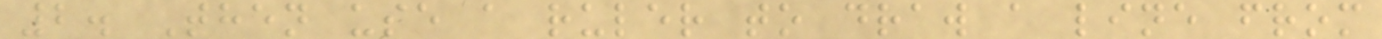2. Then use a ruler to draw a line from
